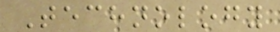Technology
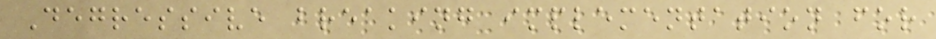Degressive breaking implementation for
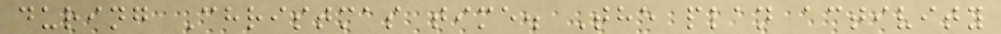during Christmas time. The plan activity
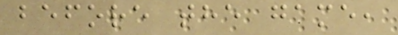before the game,
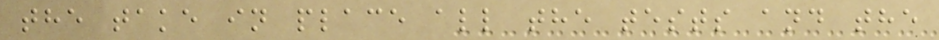the take in place all the tests and the
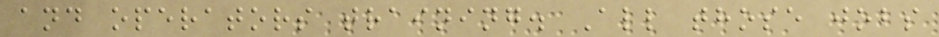and operators training. All those jobs
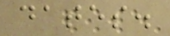dates.
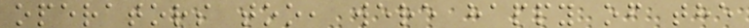operators too, were happy of the
